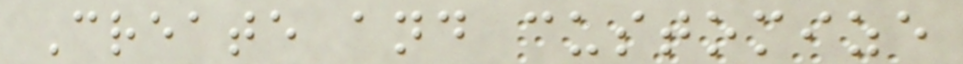Create and customize
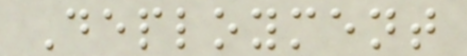Deployment
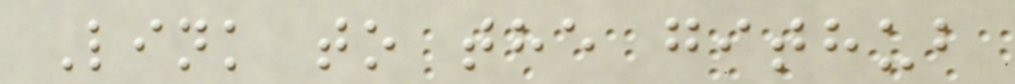Link to the github
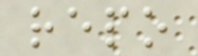repo
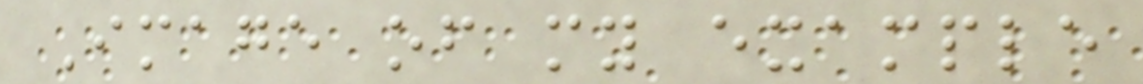Image of my example
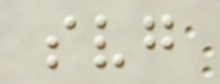svg
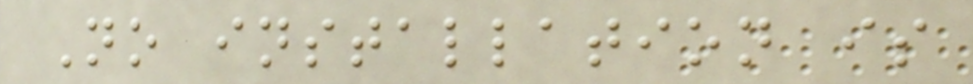No installation is
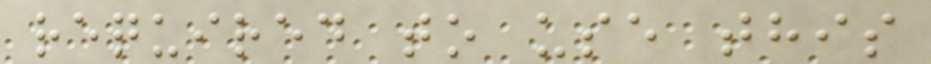required to use this
